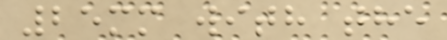25mm with the
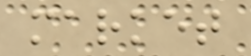market
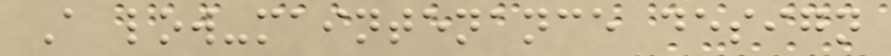A low-maintenance design
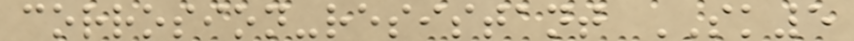corrosion-resistant SK5
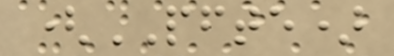(PFTE)
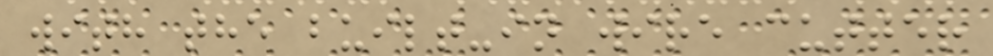with the built-in wire cutter
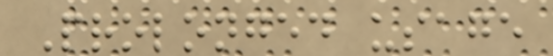Prolonged usage
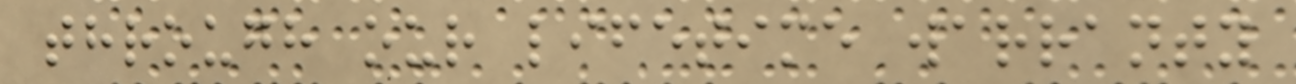through our lifetime warranty
